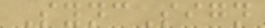SyncSign
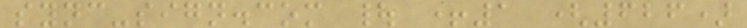sync-sign.com | +1 (626)
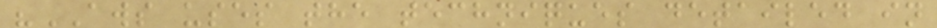"AWS uses the techniques detailed in
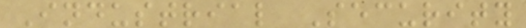Industrial Security
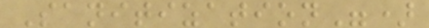Sanitization")
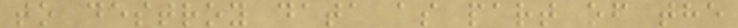to destroy data as part of the
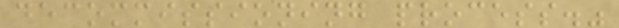decommissioning process."
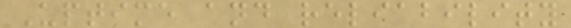Uptime and reliability
